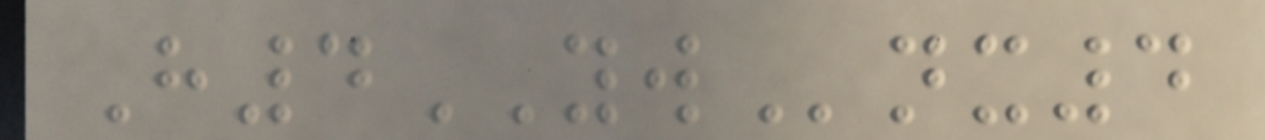H4YWnx4
